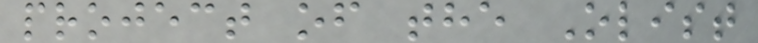project of the Olist
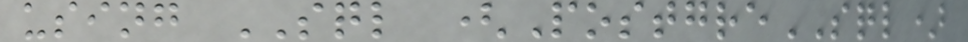using SQL (PostgreSQL)
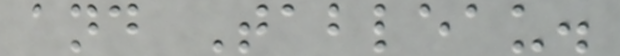and Tableau.
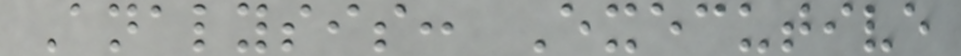Analysis: Executive
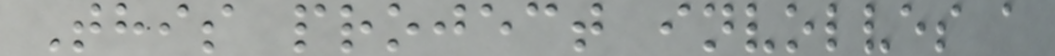This project involves a
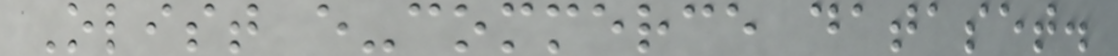Olist e-commerce dataset.
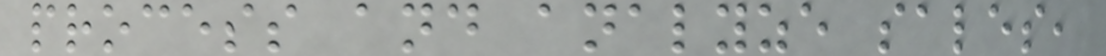process and analyze sales,
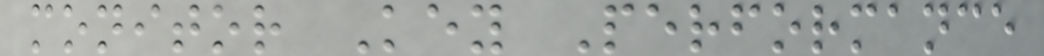monitor Key Performance
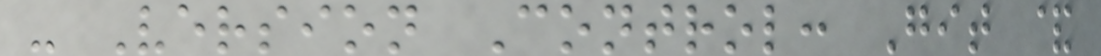- Version Control: Git &
